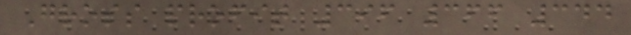Gross profit 396 366 344
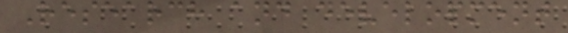Research and development
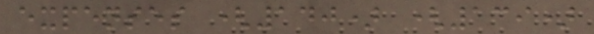expenses (140) (139)
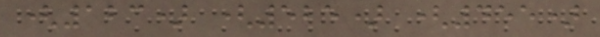(123) (525) (455)
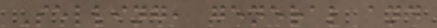Selling, general and
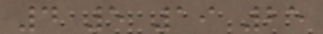4 5 19 25
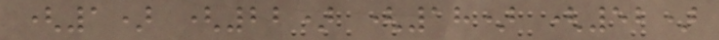(1) (22) (18) (52)
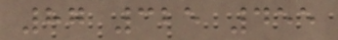87 325 455
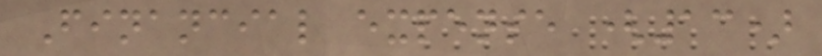Financial expense (13)
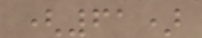(61)
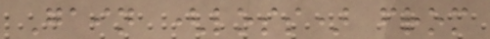Gain (loss) from
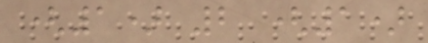(1) 2 (1)
